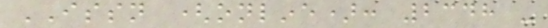ISSN (online): 2348 -
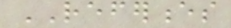REFERENCES
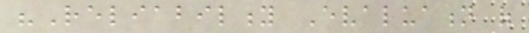"Reliability Evaluation of
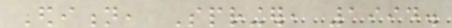Edition, Springer, 1994.
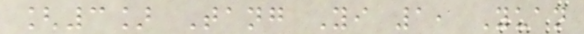[3] Tang Yi 1, Yuan
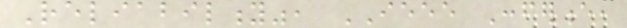Reliability", IEEE Conference,
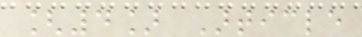[4] Article
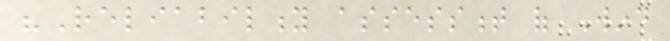"Reliability assessment of Wind
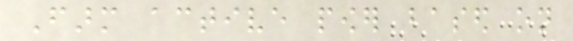Farm active power based on
